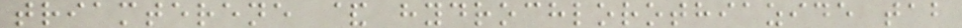triamterene & hydrochlorothiazide tab
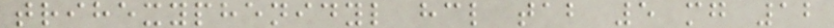trihexyphenidyl hcl tab 5 mg 12
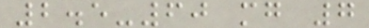2.5-60 mg 7
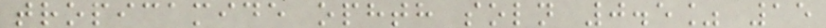tropicamide ophth soln 0.5% 15
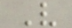V
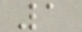1
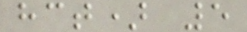hct) 5
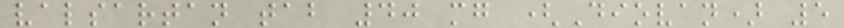valsartan tab 40 mg (Diovan) 5
